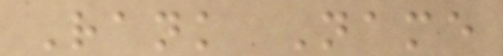Rank Name
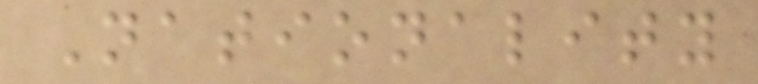Nationality
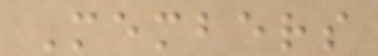Members
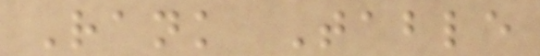Rank Table
